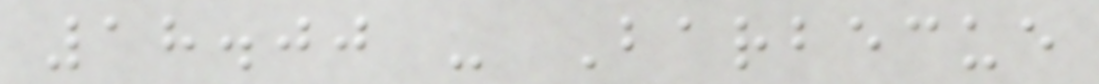18.00 - Barbecue
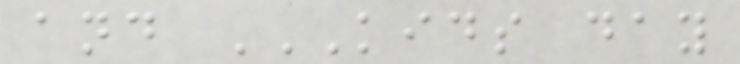and KIDS DAY
